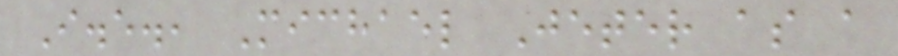I.e., Michael Jeter as a
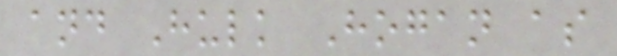and Hulk Hogan as
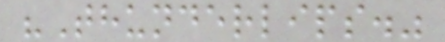"Thunderlips."
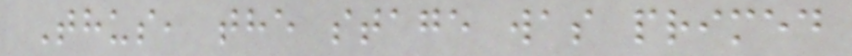Thus, the stage was primed
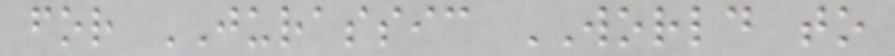for JURASSIC WORLD to
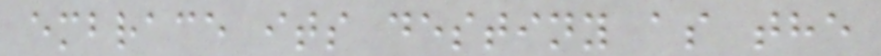embrace its destiny as the
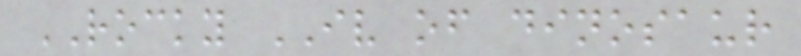ROCKY IV of dinosaur
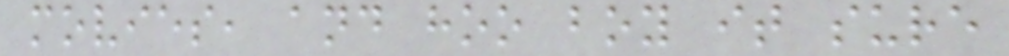movies, and hoo boy it sure
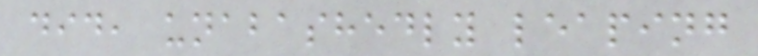did, unabashedly leaping
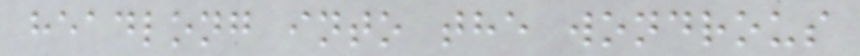headlong into the wondrous
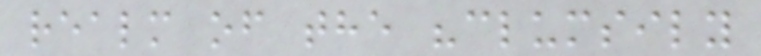realm of the "clumsily
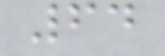64
